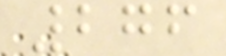276
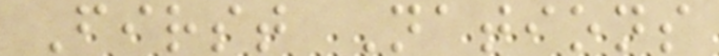First Nations
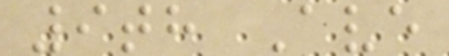9th Ave
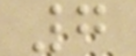7
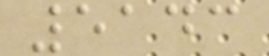5143
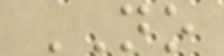NO
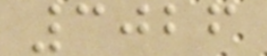3026
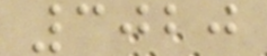3020
